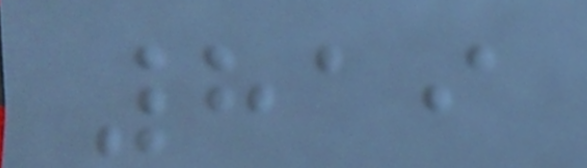819
